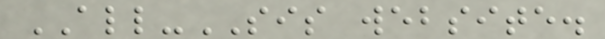ALL-SIS website.
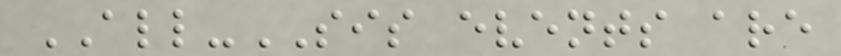ALL-SIS events are
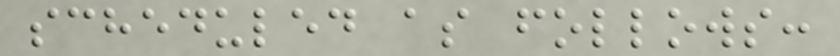scheduled as follows:
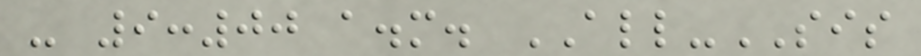- 9:00 a.m. ALL-SIS
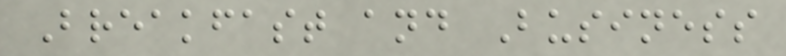Breakfast and Business
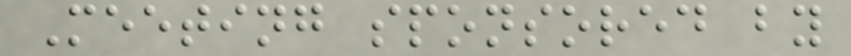Meeting sponsored by
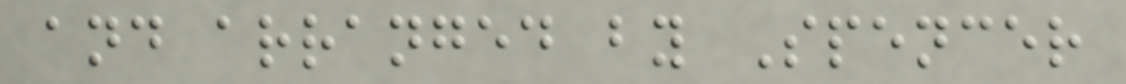and arranged by Spencer
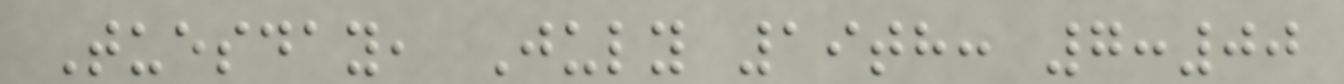Tuesday, July 19th: 7:00
